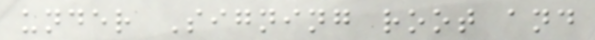under Signing root and
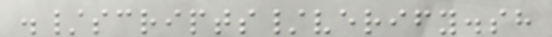./scripts/verify.sh
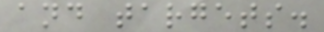and targets.
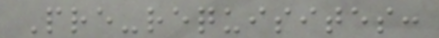Pre-requisites:
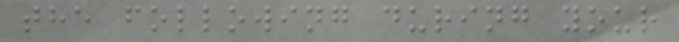the following during your
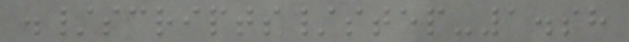./scripts/step-1.sh
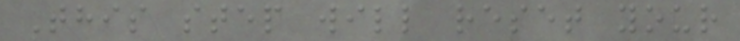This step will reset your
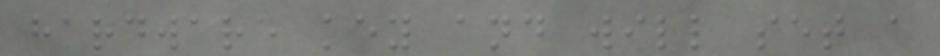hardware key and will set a
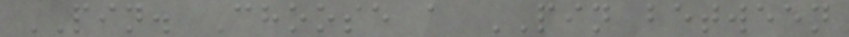PIN. Choose a PIN between
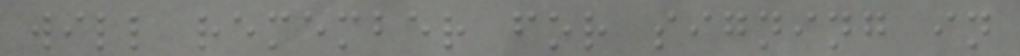will remember for signing in
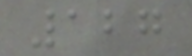127
